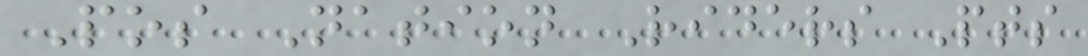Pos Nation Riders Pts
